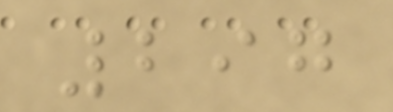297
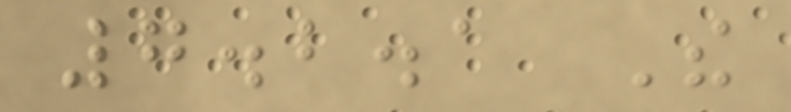7.2.1 The
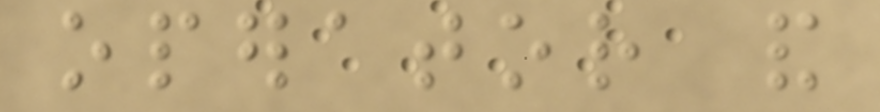operator and
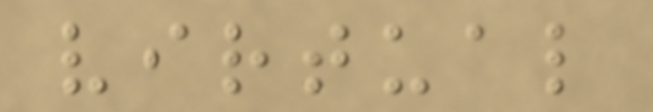virtual
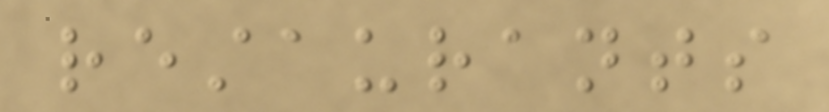restaurants
